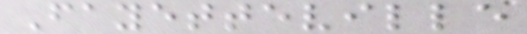Fayetteville
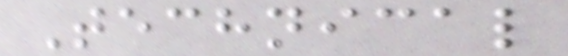Technical
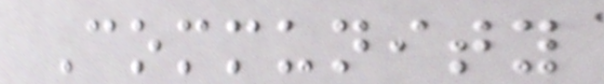Community
